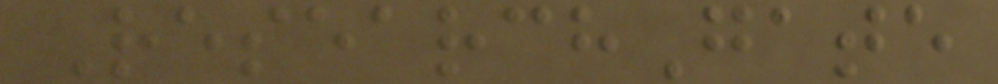ResearchGate
